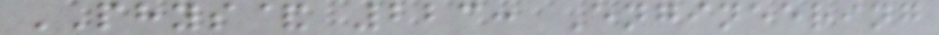PHYS& 223: Engineering
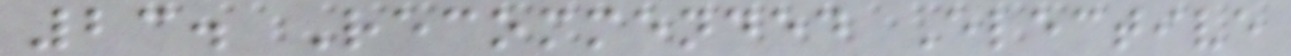23. Recommended Elective
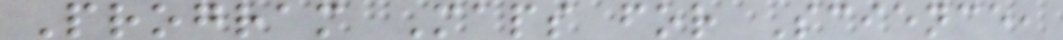Program Maps for Science,
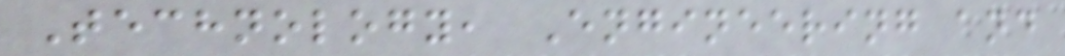Technology, Engineering and
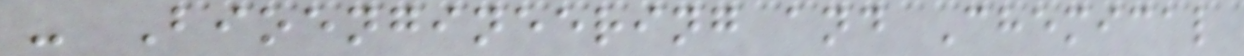- Bioengineering and Chemical
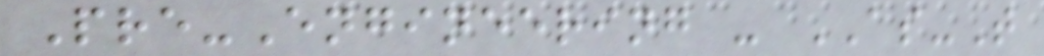Pre-Engineering - AS-T
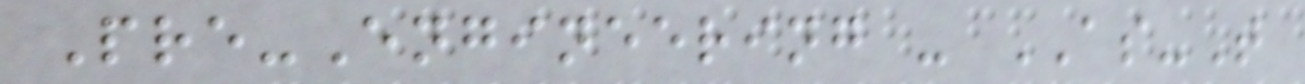Pre-Engineering - AS-T
